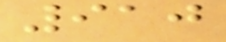910
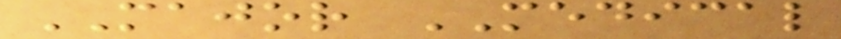MAJOR MEDICAL
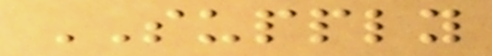SUPPLY
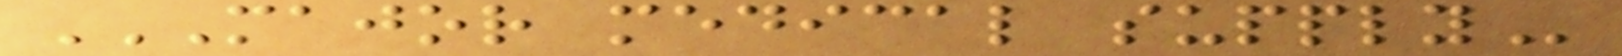MAJOR MEDICAL SUPPLY
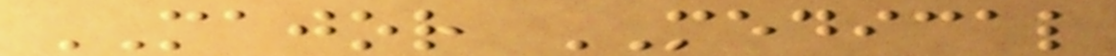MAJOR MEDICAL
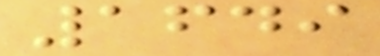1649
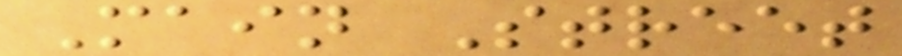Main Street
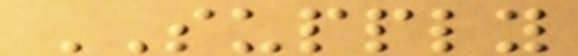SUPPLY
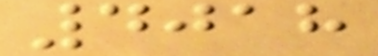4018
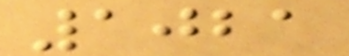1021
